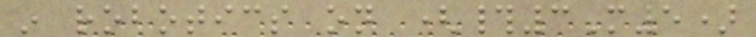in robotics on (#3M5)
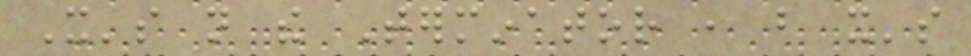It's not the Terminator , but it's
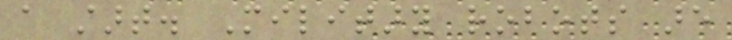a start. Military robots are
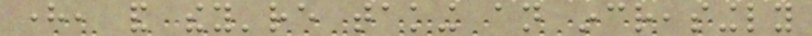here, and they're taking an increasingly
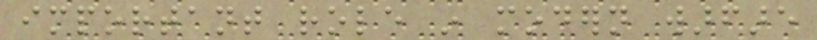important role in modern warfare
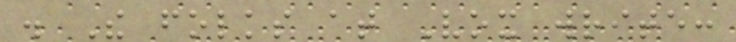. The folks at Vox write:
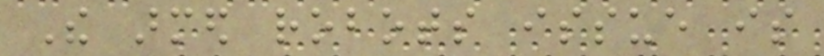The armed robots issue is
